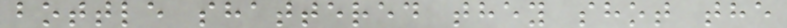bottle shattered they shot the
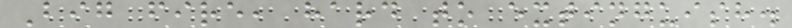Big fire, hard to extinguish.
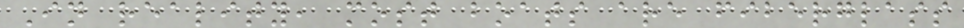In reality, most boats are fiberglass
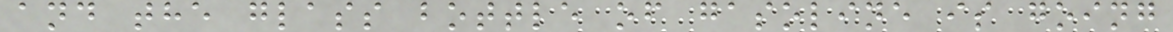and the glass bottle of gasoline is going
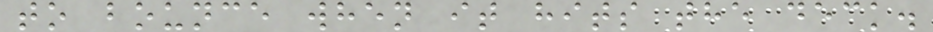to bounce when it hits the deck.
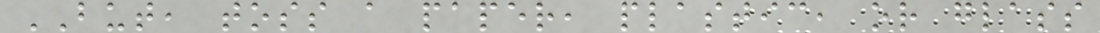BUT, toss a paper, plastic, or glass
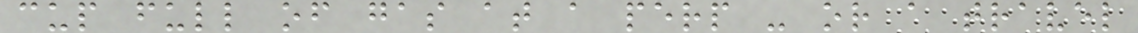cup full of gas at a perp - or a travel
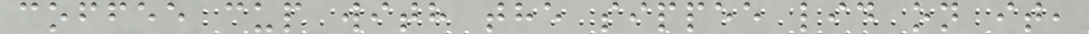coffee cup with the sippee lid on it,
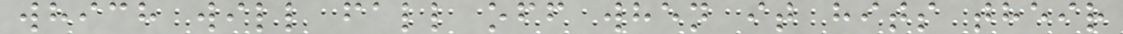which will fall off when it hits their
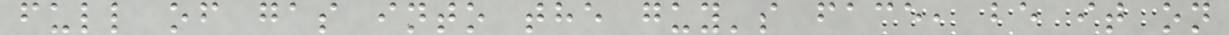full of gas into the guy's face, be it on
